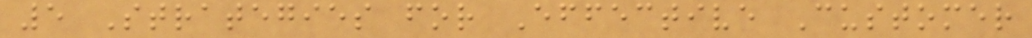5 Strategies for Effective Customer
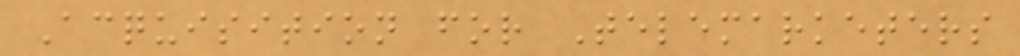Acquisition for Telemarketers
